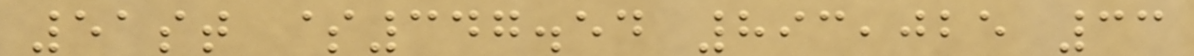51st $347.54 893,025 33
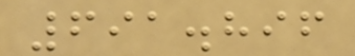691.896
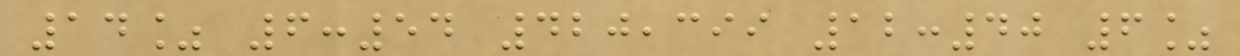14% 6:54 420,399 12:40 6%
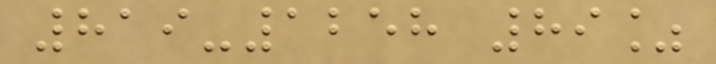819-1258 89%
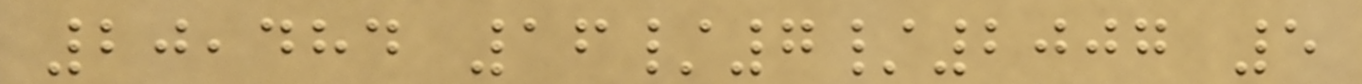20,484 16/7/2007 5
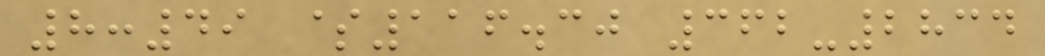8:49 $116.30 362-2834
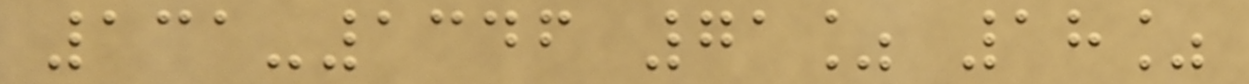131-1346 71% 18%
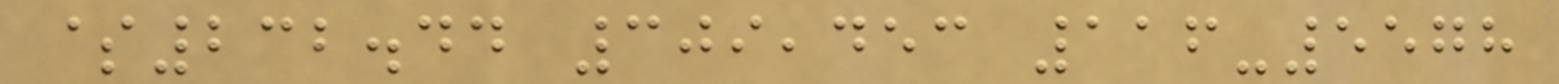$232.44 309,453 116-5578
